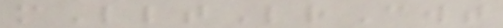mLltLrCwt
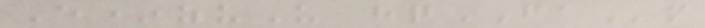E*zuU hqFAm
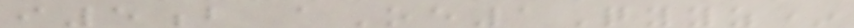i5b aOe1Qyyz*
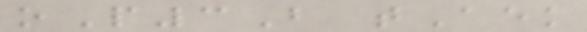oP3B tAek
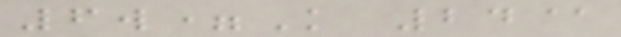6w=K 24@
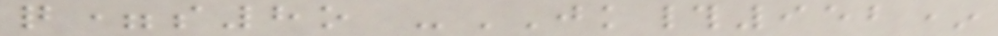q=s8o -JK#952*
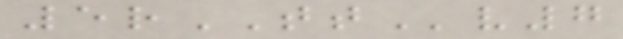5rTTv7
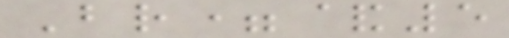Br=&5
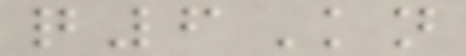q6Kn
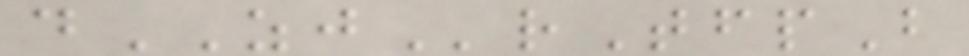dZJrTfpB
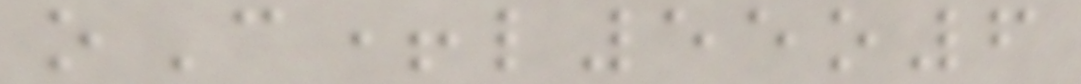oC+l55o6
